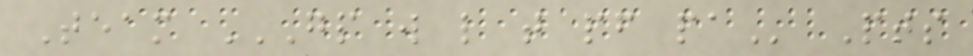Team GP W L T PF PA Pts
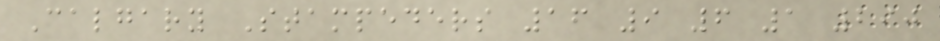Calgary Stampeders 16 9 6 1 290
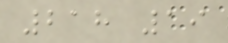218 19
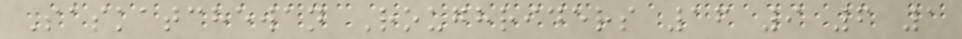Saskatchewan Roughriders 16 9 6 1
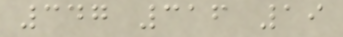347 316 19
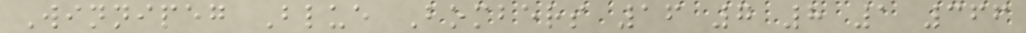Winnipeg Blue Bombers 16 7 8 1 366
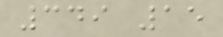349 15
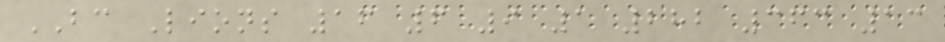BC Lions 16 6 9 1 282 363 13
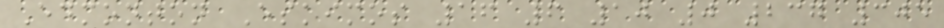Edmonton Eskimos 16 6 10 0 237 305
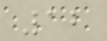12
